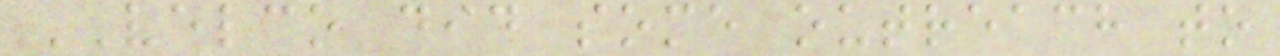VELCO did some outreach to
